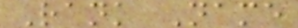Rank Name
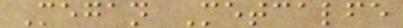Megan Metcalfe
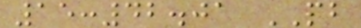15:42.01 PB
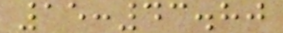15:43.80
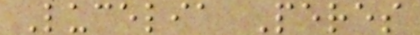Lucelia Peres
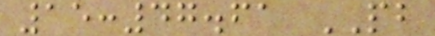15:47.61 PB
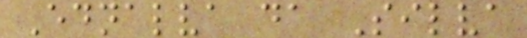Ednalva da Silva
